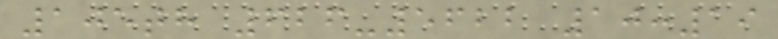105th 626-5622 10:19
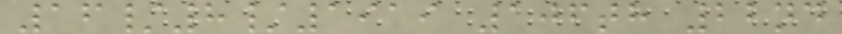16/8/1919 106th 22nd
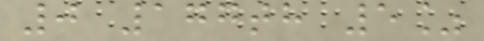0 177th 5%
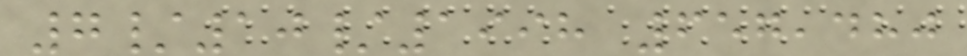7/10/1998 657,480
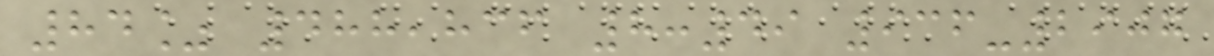84% 488,836 8:49 936-2907
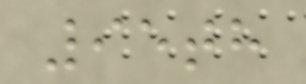95th
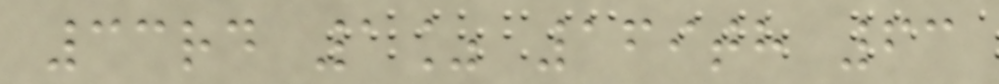33rd 1% 169th 63
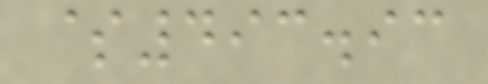$493.93
